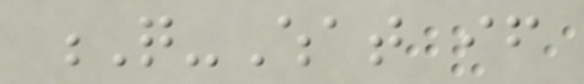Q-What if
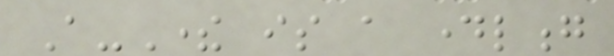A-There is a daylong
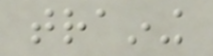training
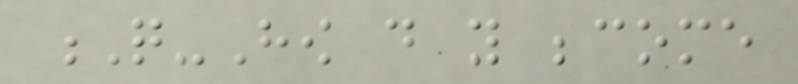Q-How do you become
